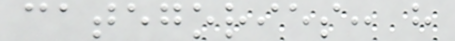categories: h
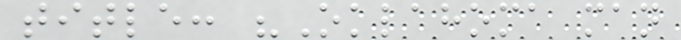title: "Oklahoma man
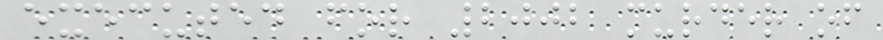executed for 2002 murder of
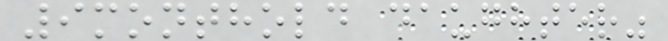9monthold daughter"
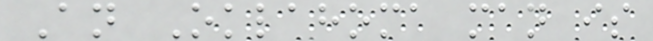An Oklahoma man is
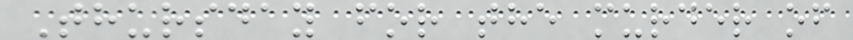Thursday for the murder of
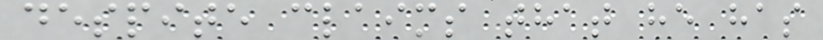despite claims that he has
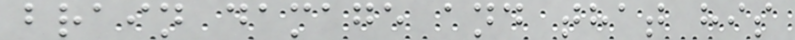brain damage and that his
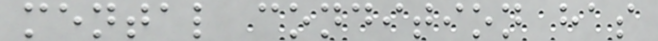mental condition has
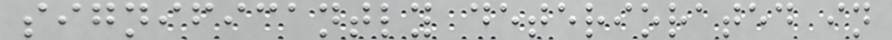significantly deteriorated in
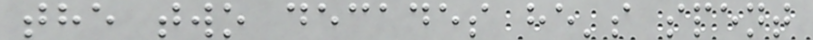the two decades he's spent
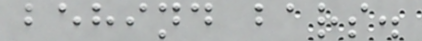behind bars.
